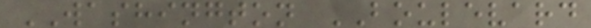WASHINGTON BOULEVARD
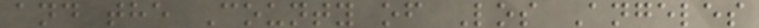and the County of Los Angeles
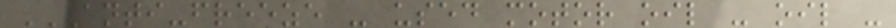ANTI-FREEZE - USED MOTOR OIL - OIL -
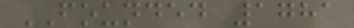FOUNDED 1781
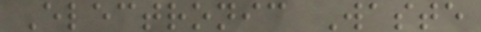Electronic Waste
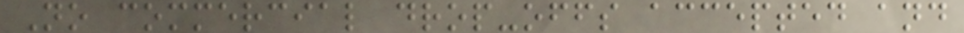No commercial drop-offs accepted and
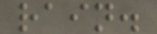rain.
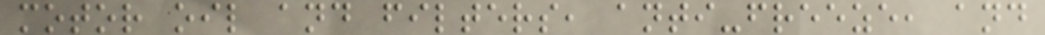motor oil and filters, anti-freeze, and
